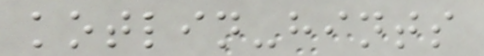kotlin-hints
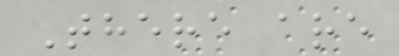There are
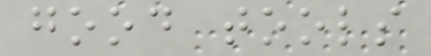good tools
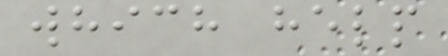which help
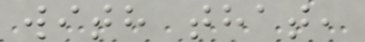with that,
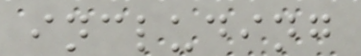including
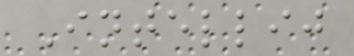Intellij
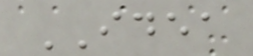IDEA
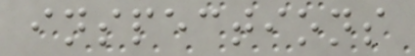inspections
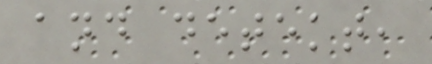and detekt,
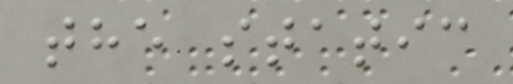the static
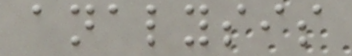analysis
